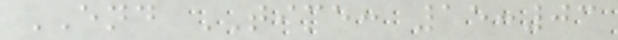END TIME: 15:03
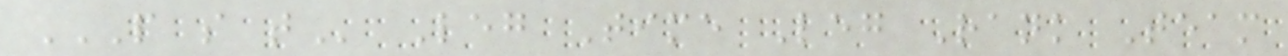P S T Leg Time Leg Rank Team
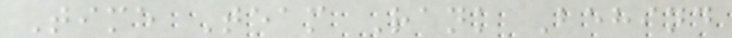Time Team Rank Behind
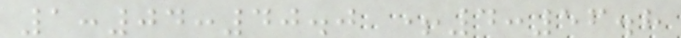1:04:40.0 +4:56.8
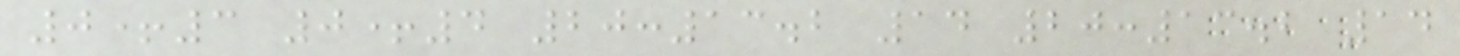0+3 0+4 20:13.2 14 20:13.2 14
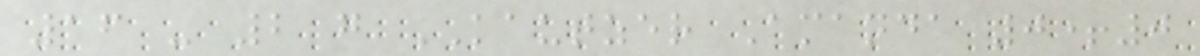16 - 2 g KAUTZER Amanda 0+0
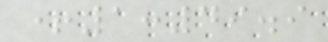+1:49.9
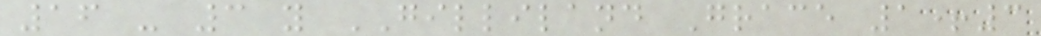16 - 3 y GILLILAND Grace 1+3
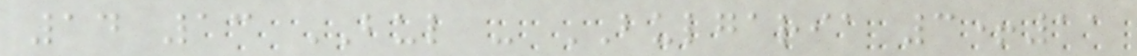14 13 BUL - BULGARIA 3+11
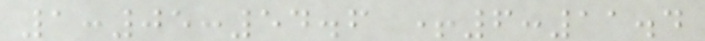1:05:54.6 +6:11.4
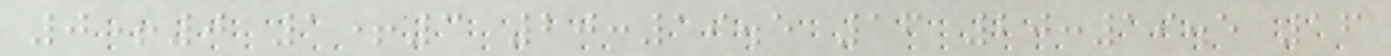0+0 1+3 20:19.5 16 20:19.5 16
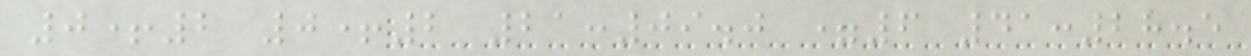0+2 0+2 21:09.0 =6 41:28.5
